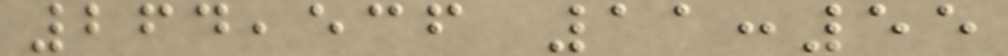264,536 11:55
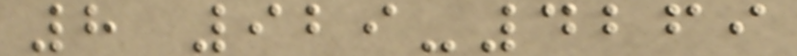8 929-4269
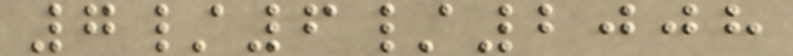7/6/2008
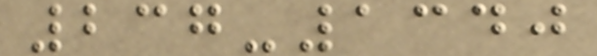237-1340
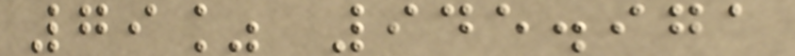79% 945.971
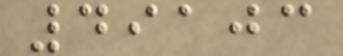49103
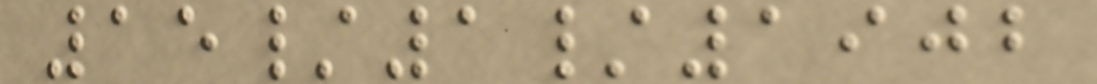15/1/1902
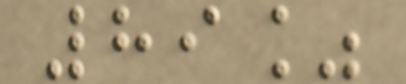89%
